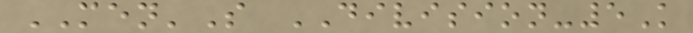MEN'S DIVISION-5K
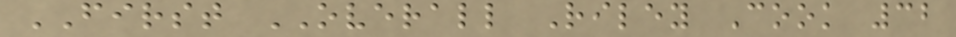FIRST OVERALL Riley Cook 32
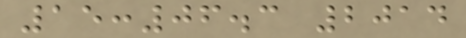15:06.3 2014
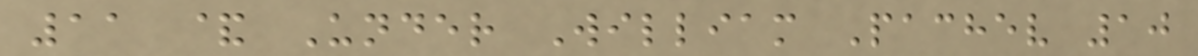11 & Under William Pachev 10
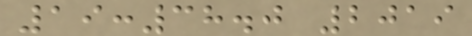19:38.0 2019
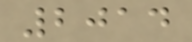2014
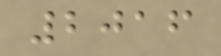2016
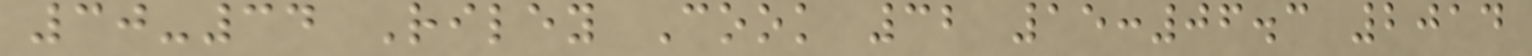30-34 Riley Cook 32 15:06.3 2014
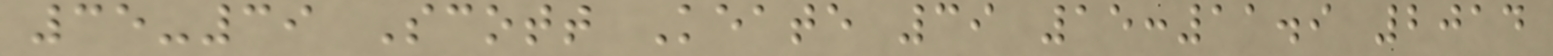35-39 Scott Keate 39 15:11.9 2014
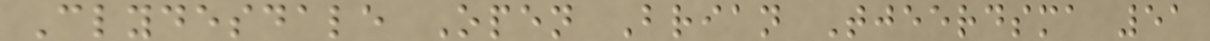Clydesdale Open Brian Tjeerdsma 51
